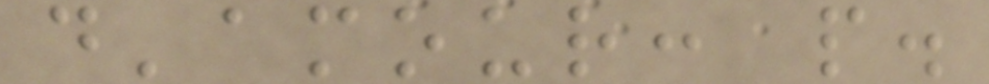d'amour: p.
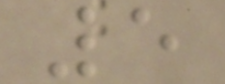5
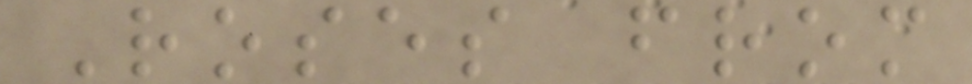Roses from
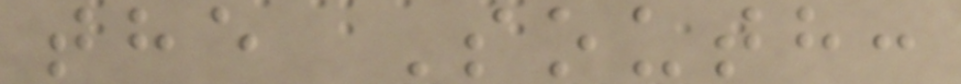the South:
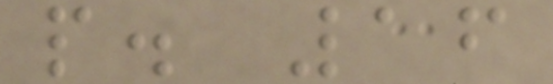p. 16
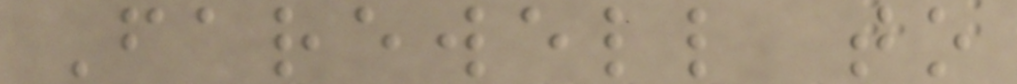Farewell to
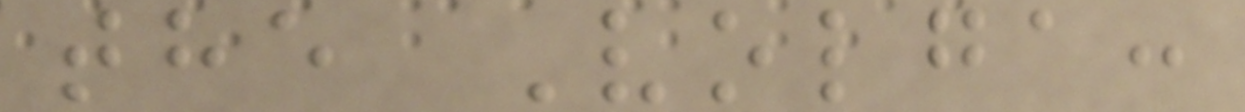the Volga:
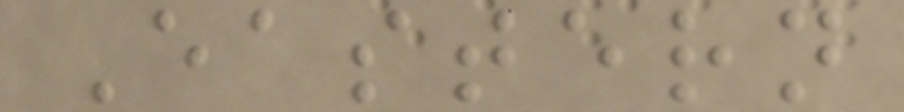Eastern
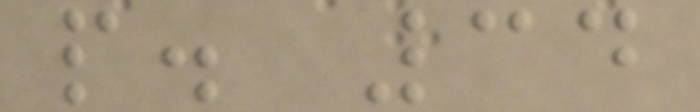p. 34
